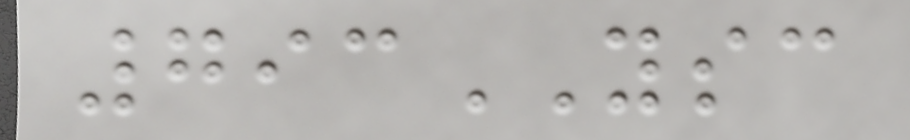793YSC
